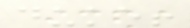duke!
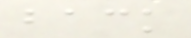back
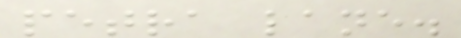petra lane.
